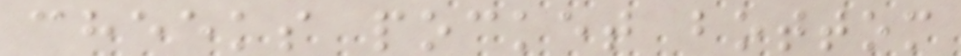cheeks pocket bottom
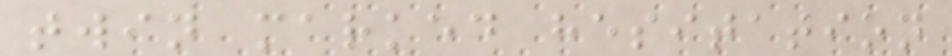twin marked hesitation
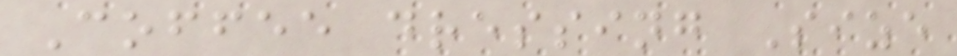Coffee dressing Size
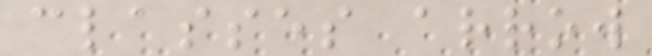classes arrow
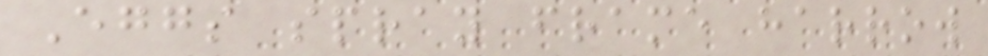Eggs spray frame harrow
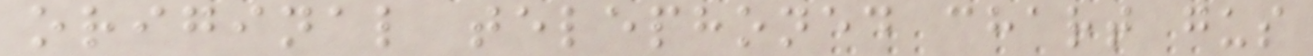original telephoned chart gus
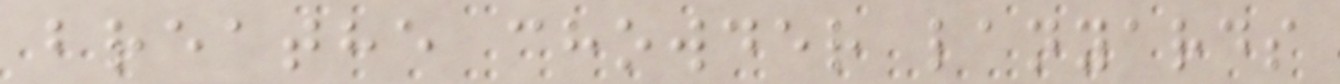breathe chowder lanyards
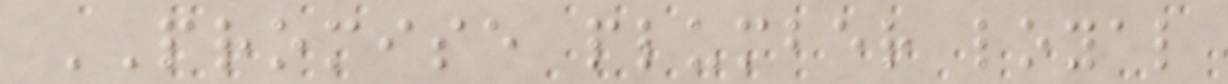PROMISE plumber loyal
